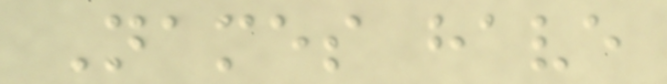Names have
